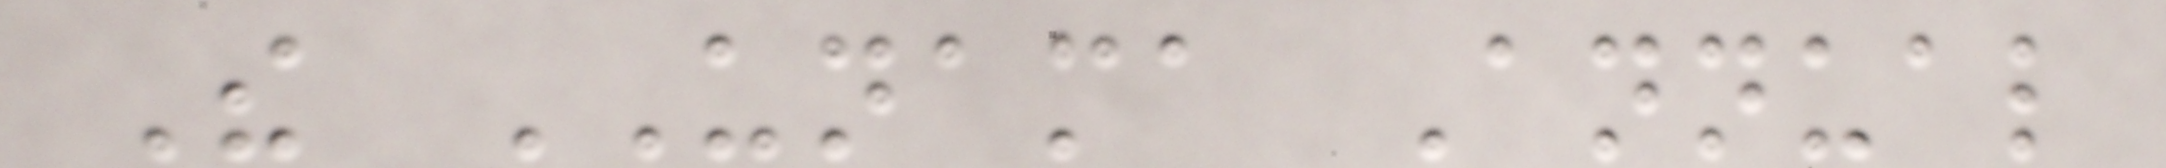The UNAMA Annual
